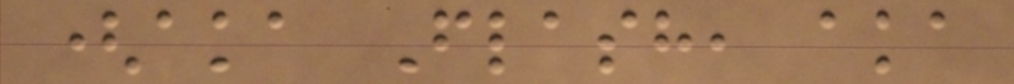(aka Flash, aka
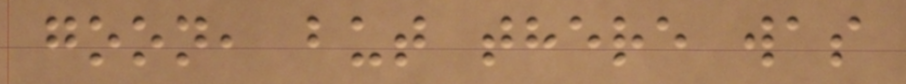goon, but there was
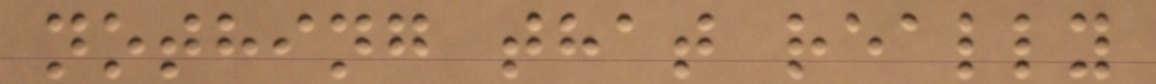nothing that really
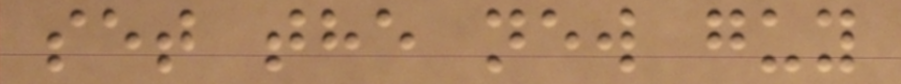set the new guy
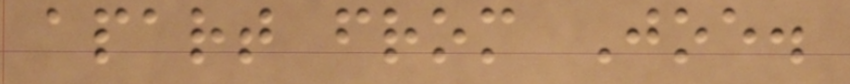apart from Joe.
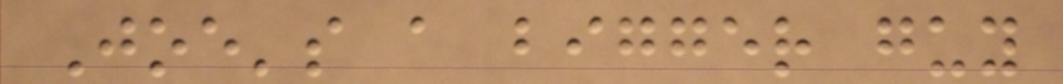Joe's a bigger guy
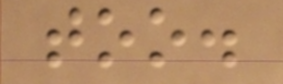too.
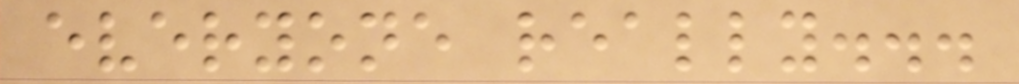everyone really...
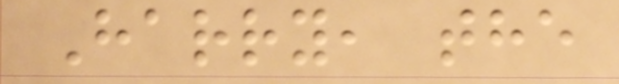Harry, the
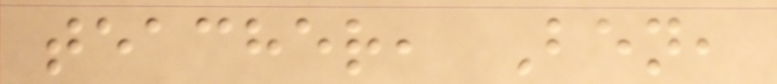teacher, Ben,
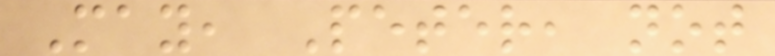May, Peter, not
